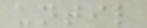until
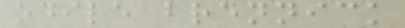odile brennick
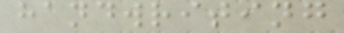handwriting
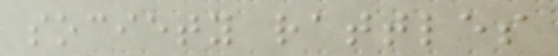society rattles
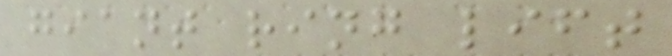giant ring lift
